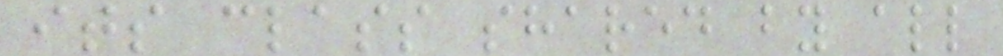its class shared by all
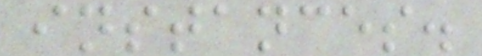instances.
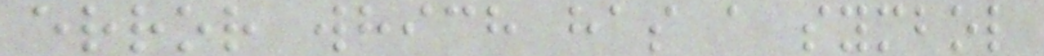error which has a symbol
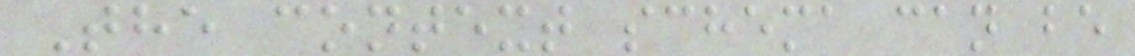The context schema can be
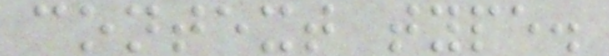context type.
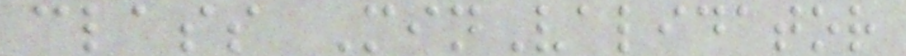class MinValidator
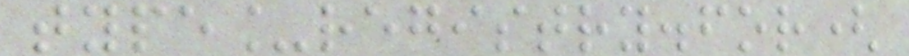type_registry.for(
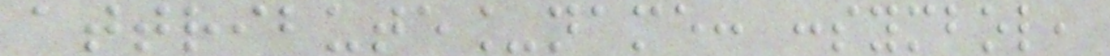attribute_name: :symbol,
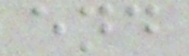end
